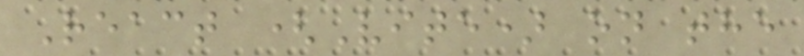React (Vite) on the
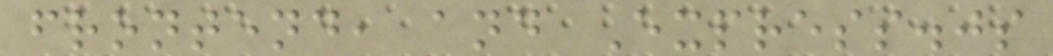frontend, and Express.js
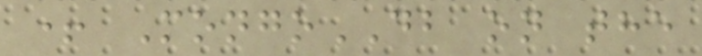+ MongoDB on the
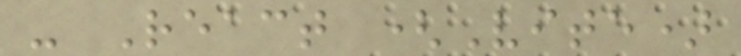- React (Vite)
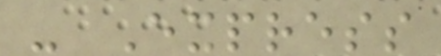- Express
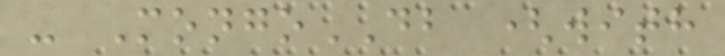- MongoDB (with
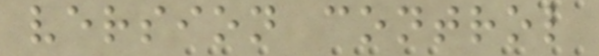version control
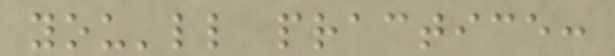you'll practice:
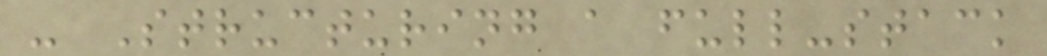- Structuring a full-stack
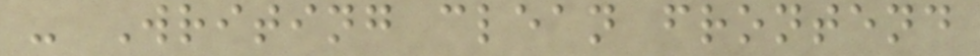- Writing clean frontend
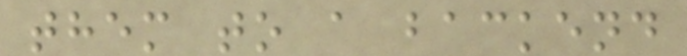them to a backend
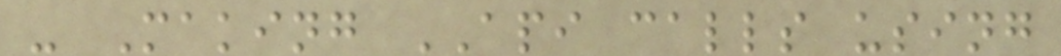- Making API calls using
